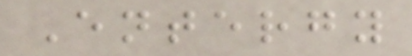Entergy
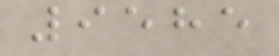9585
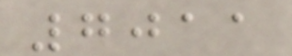7011
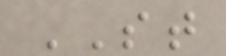ST
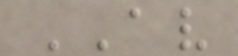AV
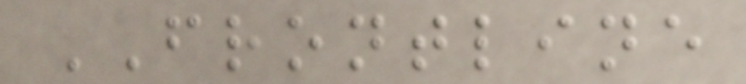FRONTLINE
